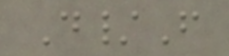D/F
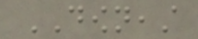DOWNEAST
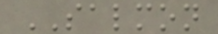SALMON
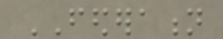FEDERATION
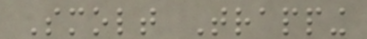Smolt Trapping
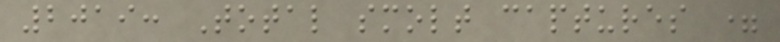2019: Total smolt captures =
